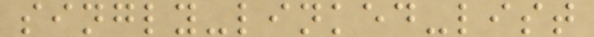singly-linked-list
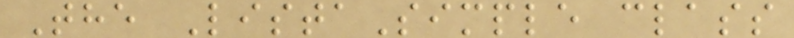The ListaSimple class
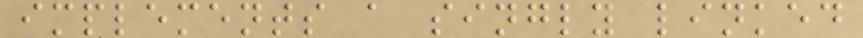implements a singly linked
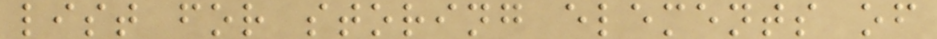list for storing elements of
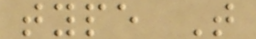type T
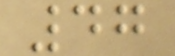47
